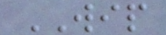WIP
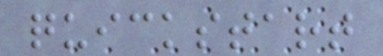quickstart
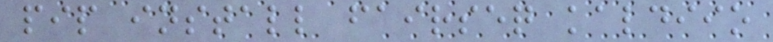pip install fairseq kaldiio
